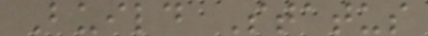Build Status
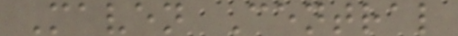Maven Central
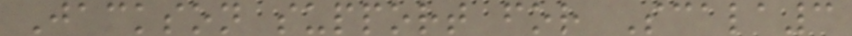Jackson support for Scala3
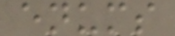enums
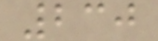230
